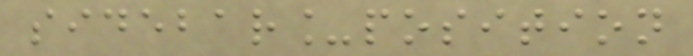sidebar_position
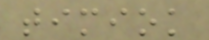timiok
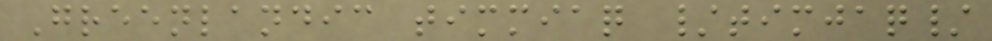Greenlandic timmiaq /timjaq/
